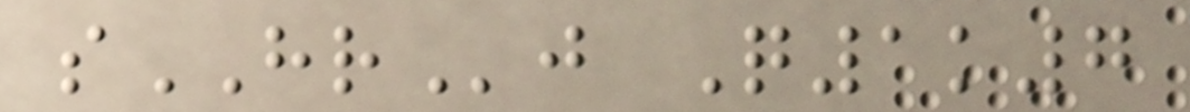sHRj Q1k7
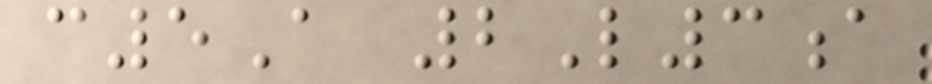c5A 2L3a
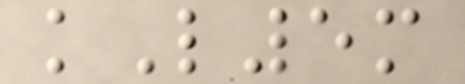kL5m
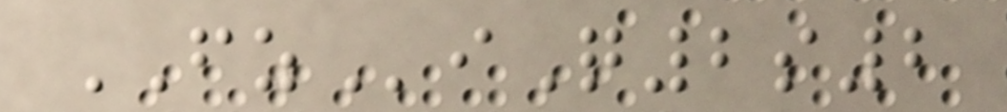FZiQ2s2
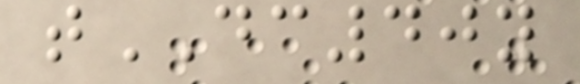tDC40y
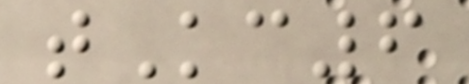tKc6
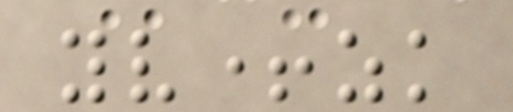yv+zk
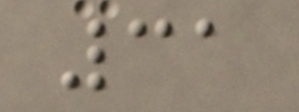31
